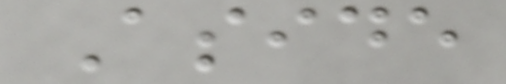Aside
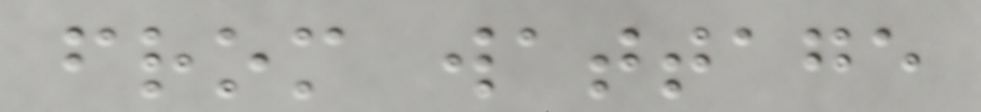from wattage
